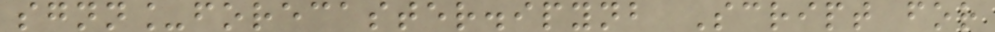sgnn_forecaster.ipynb Script for
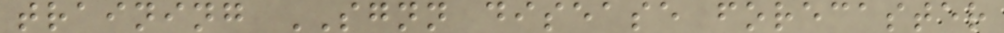training SGNN disease forecaster
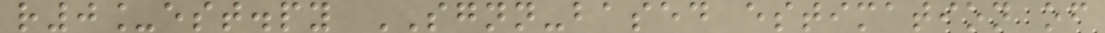r0_est.py SGNN-based estimation of
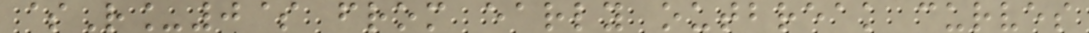$R_0$ from early outbreak curves
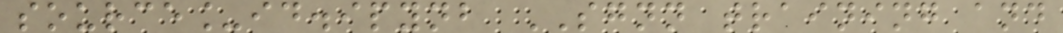source_id.ipynb SGNN training and
